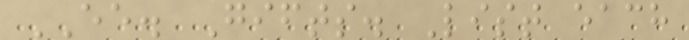EE. Gifts. List each
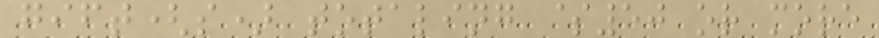gift(s) totaling $50 or more
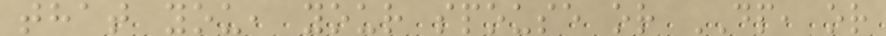that you, your spouse or DP, or
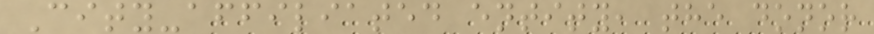City-affiliated entity, the donor
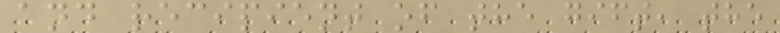and recipient of the gift, the
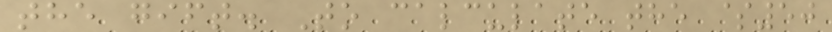the gift. To calculate the $50
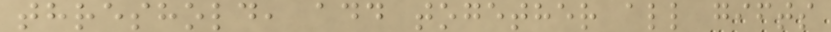threshold, add together all gifts
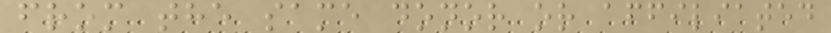from the same donor or affiliated
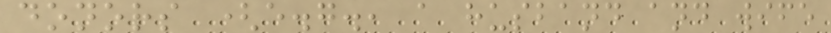donors (e.g., a husband and wife
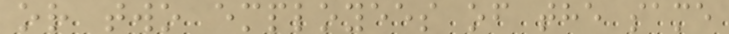or two employees of the same
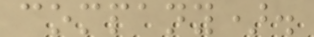company).
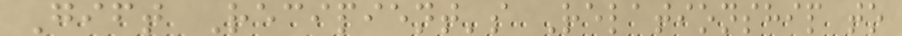Gift Recipient's Relationship to
